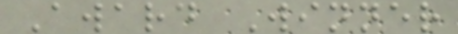Award Winner
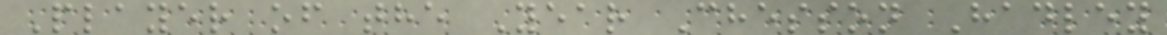Player of the Year Chesson Hadley
